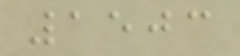1503
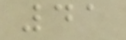41
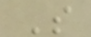S
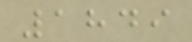1849
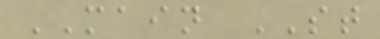MAIN ST
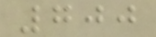700
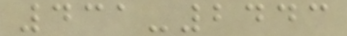431-2443
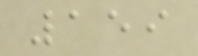159
